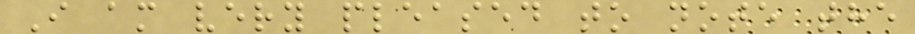I am very pleased to note the
